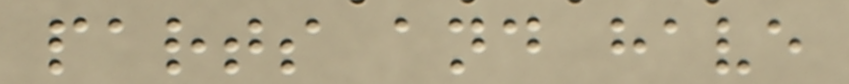parts and have
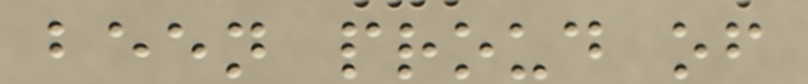been proud of
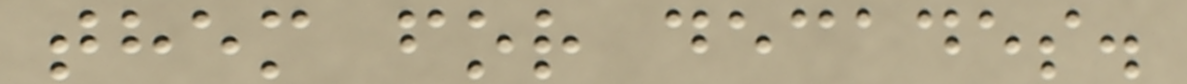them for decades.
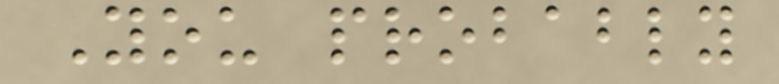You probably
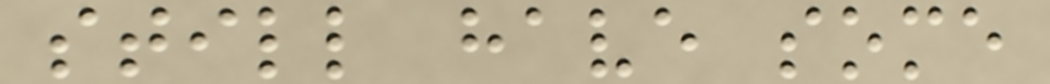still have some
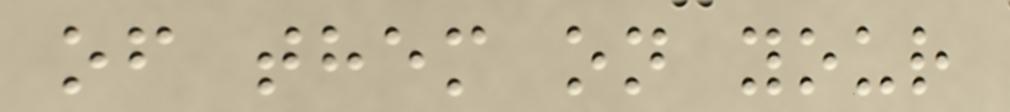of them on your
